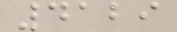4129
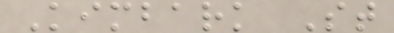Kimbark St
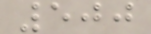500
